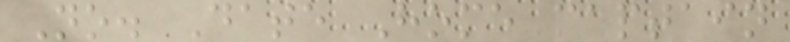No. Date Home captain
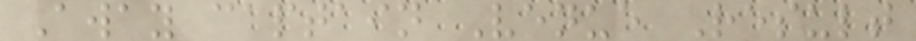Away captain Venue Result
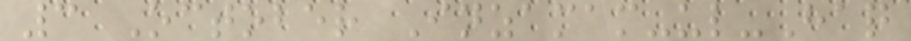3 October Inzamam-ul-Haq
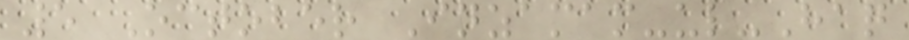5 October Inzamam-ul-Haq
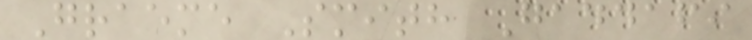Graeme Smith Gaddafi
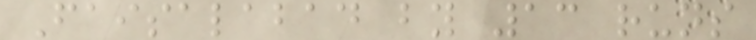Faisalabad by 13 runs
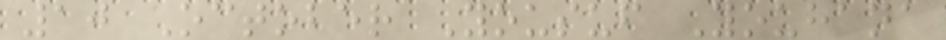10 October Yousuf Youhana
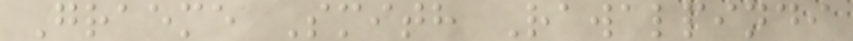Graeme Smith Rawalpindi
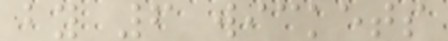by 6 wickets
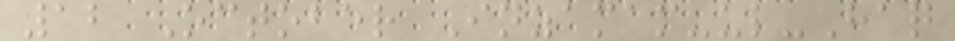12 October Inzamam-ul-Haq
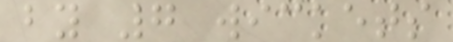by 7 wickets
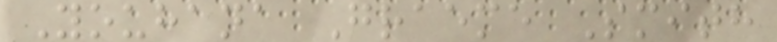Youhana Graeme Smith
